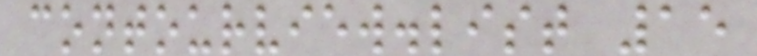contourview.list 15
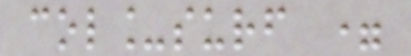col_surf =
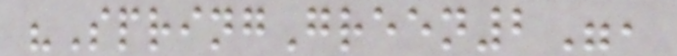"SpringGreen2",
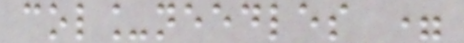col_needles =
